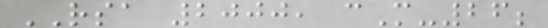RSA 2000, cM-26;
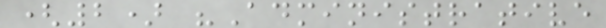(2) "Administrative
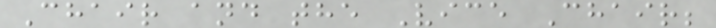Chair and the Vice Chair;
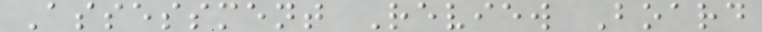Assessment Review Board
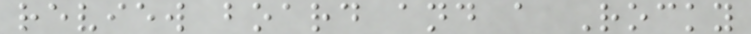review board and a Rocky
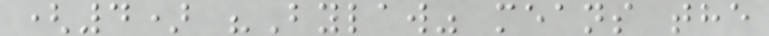(4) "Bylaw" means the
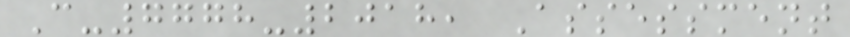C-7778-2018, Assessment
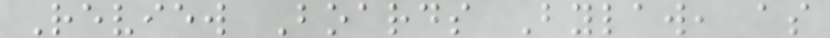Review Boards Bylaw, as
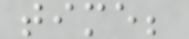time;
